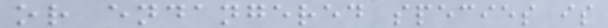or endangered species is
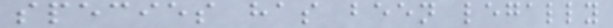species has been legally
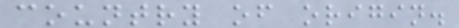country of origin.
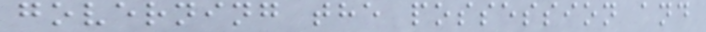governing the possession and
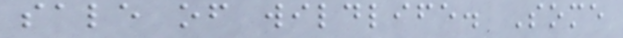sale of wildlife. Some
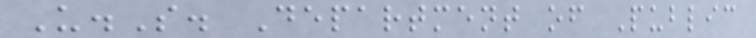U.S. Department of Public
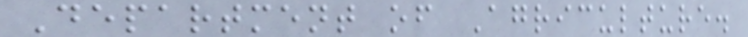Department of Agriculture.
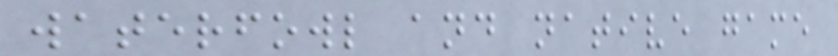waterfowl and native game
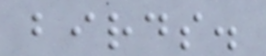birds.
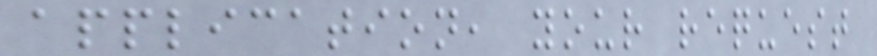application, your request
